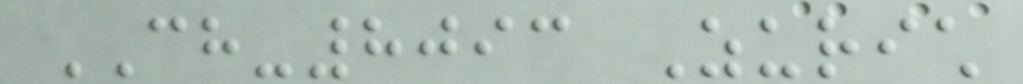CH-8093 Zurich
